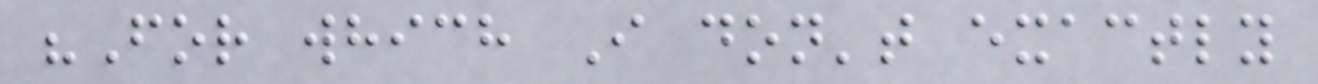"For which I don't exactly
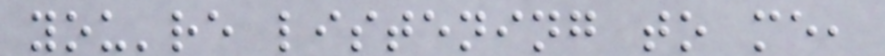you're listening to me,
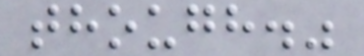though."
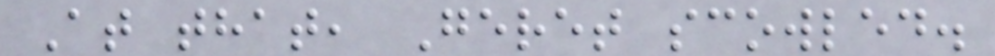At that, Geret scowled.
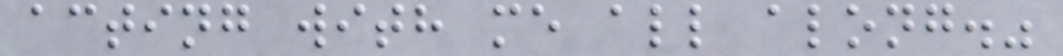acting with me all along."
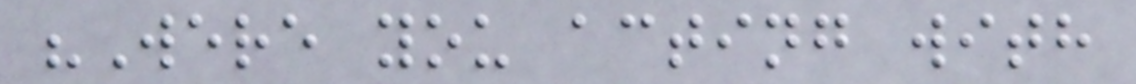"Were you acting with
